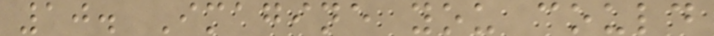10. Imagine you could
